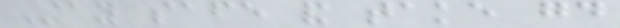Stay safe and take good
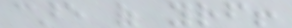care of yourself!
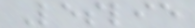Leslie
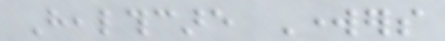Healthcare Workers
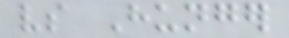vs Hunger
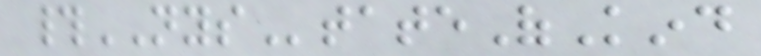#NYStateOfKind
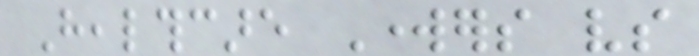Healthcare Workers vs
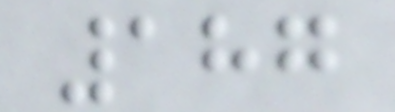187
